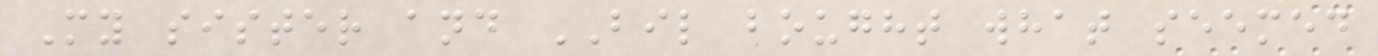My sister and BIL bought what seemed
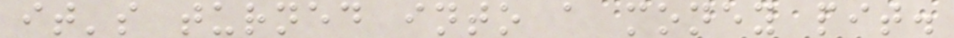it's turned into a money pit.
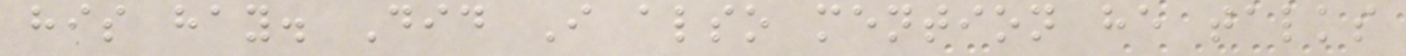his hay. Did I also mention he talks
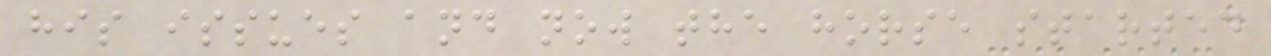his issues and now the horse started
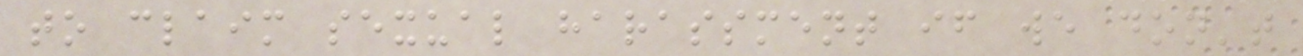to claim sexual harassment if we don't
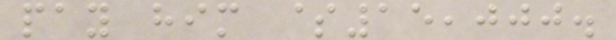pay him $15,000.
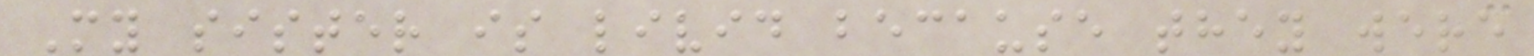My sister is livid because they were
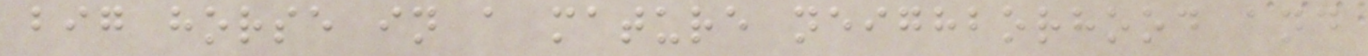big horse in a mature neighborhood and
